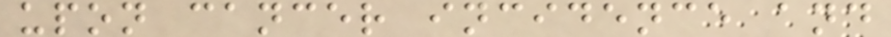upon cancer incidence and
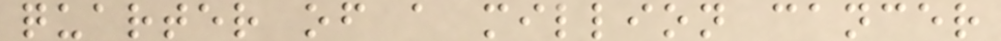quarter of a million cancer
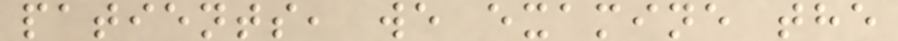patients, we examine the
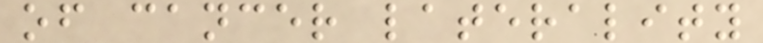of cancer laterality
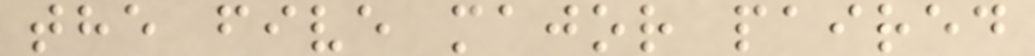the five major paired
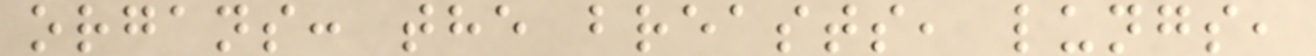organs: the breasts, lungs,
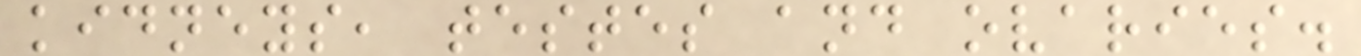kidneys, testes and ovaries.
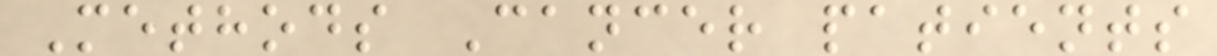Methods Cancer patients
